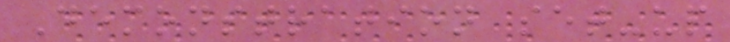Demonstration set-up
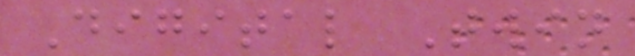Digital Twin
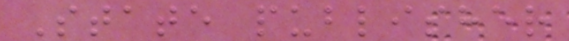State publisher
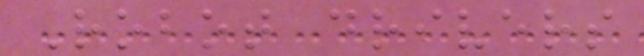Robot drivers
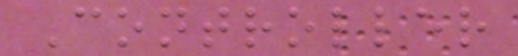Controller
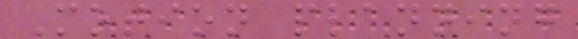Motion planning
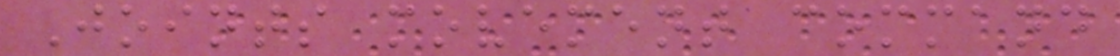Joints movement command
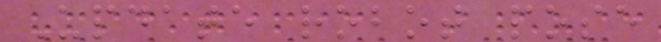Update robot pose
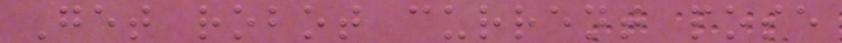Get robot current pose
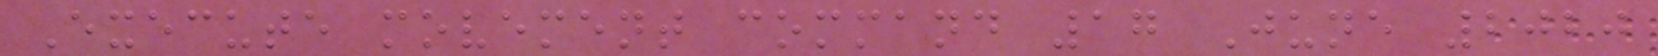Execute movement command 17 June 2020
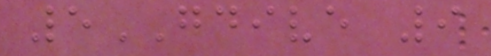5GDIVE 9
